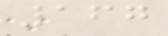167
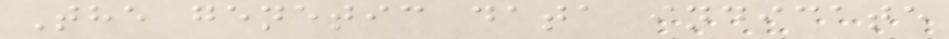The genetic data indicate
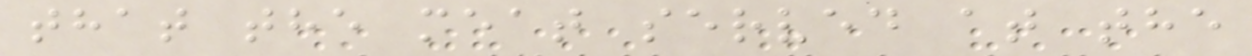that the meat served at the
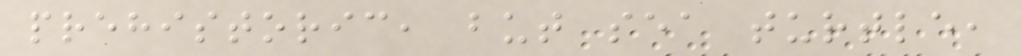prehistoric, but sea turtle,
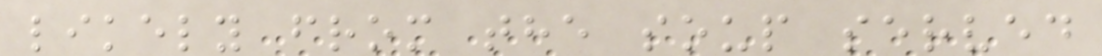likely from the soup served
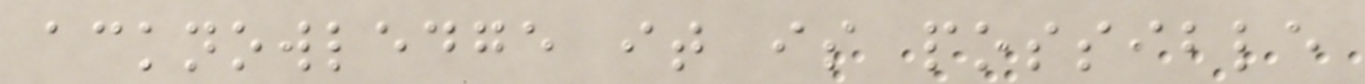acknowledge it is possible
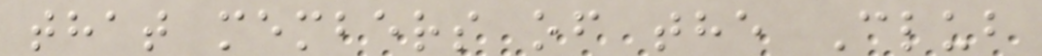that members of the Club
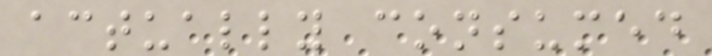actually consumed
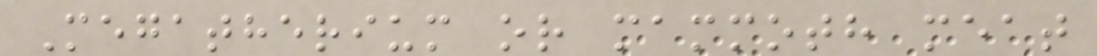Megatherium or mammoth meat
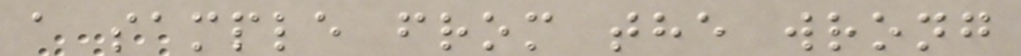a sample from the wrong
